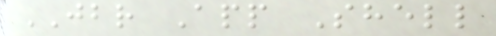JBR App Shell
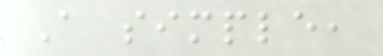A simple,
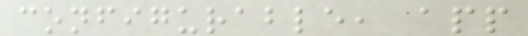configurable, app
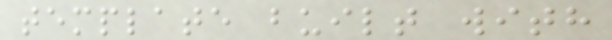template built with
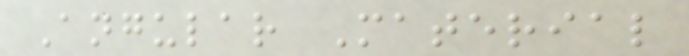Angular Material
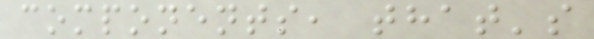components, that's
